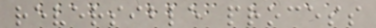reversible process
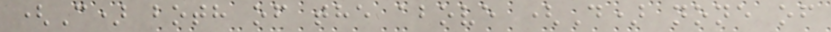(C) both of the above (D) none of
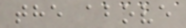the above
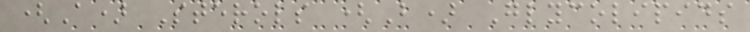(A) Sterols (B) Glycolipids
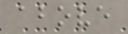above
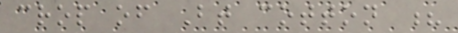crop of Bt cotton ?
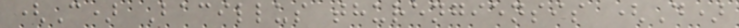(C) Bacillus thurengiensis (D)
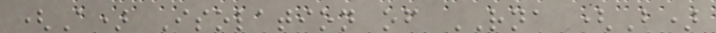(A) Isolation of RNA (B)
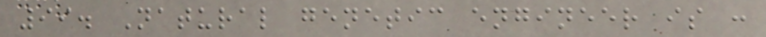99. Natural genetic engineer is :
